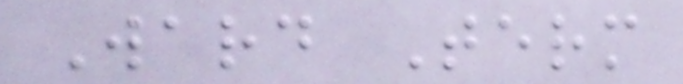Ward Term
